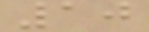10
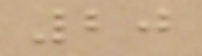20
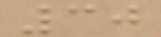30
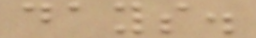days.
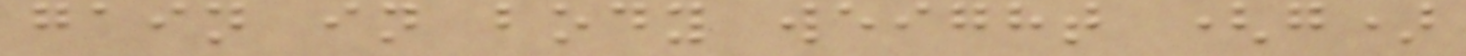gain in body weight (g)
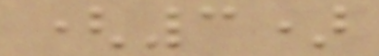(3)
